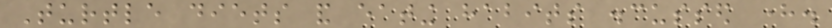Turtle diets and eating habits discussed here.
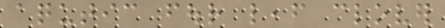aqutic four leaf clover
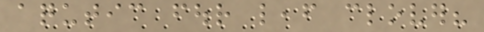aqutic four leaf clover?
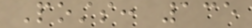Posts: 135
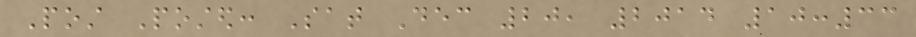Post Posted: Sat Dec 20, 2014 10:33
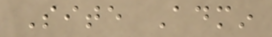Site Admin
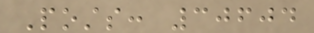Posts: 30604
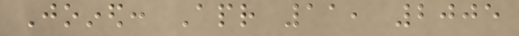Joined: Apr 11, 2005
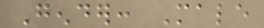Gender: Male
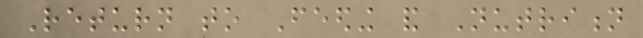Return to Feeding and Nutrition
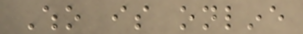Who is online
